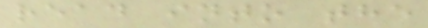read into the
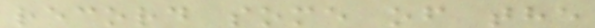record some of the
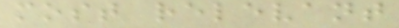most relevant
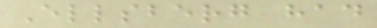Ellsberg had
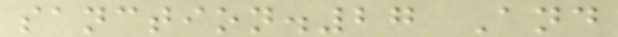sanction.27 And
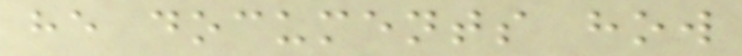he documents how
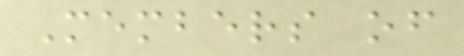Members of
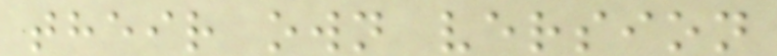their own version
